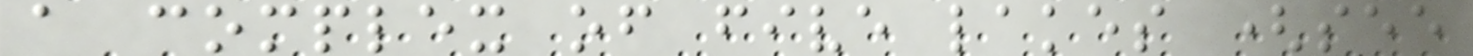a complex of five lakes (see
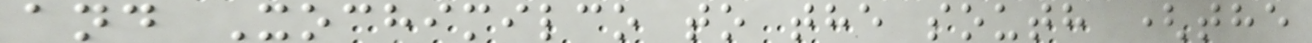and Xochimilco to the south (the
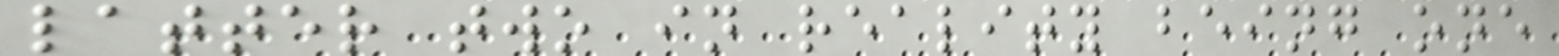latter two in reality being one
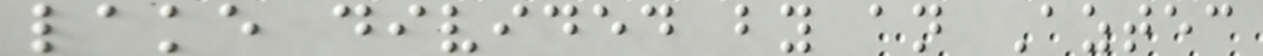lake divided by an Aztec
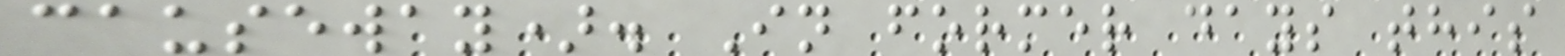causeway). In former days this
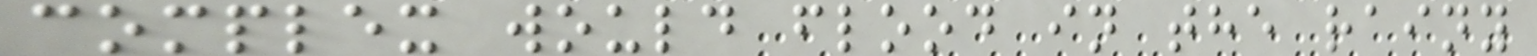complex would flood in the rainy
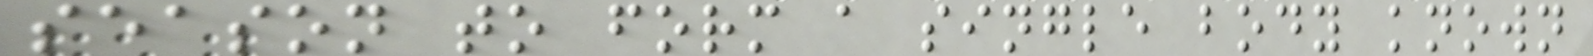season to form a single body known
